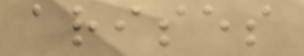arises
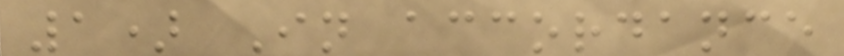1) In accordance
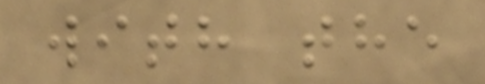with the
